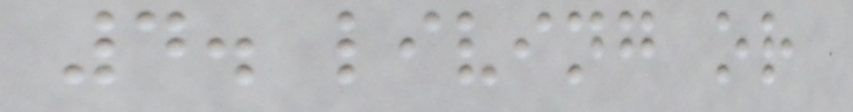4. living or
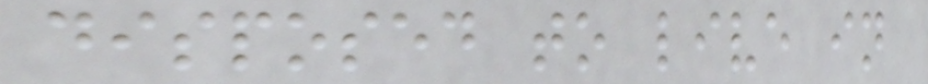disposed to live in
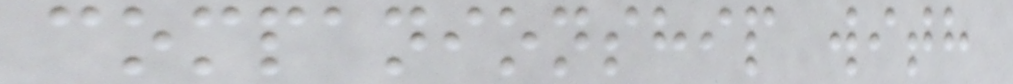companionship with
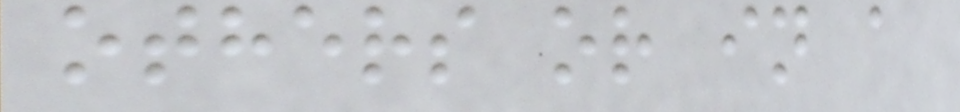others or in a
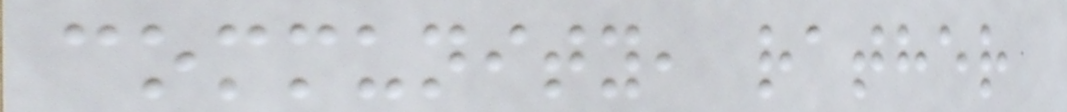community, rather
